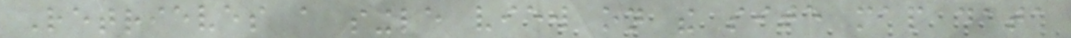Retrieves a single view on the site map data
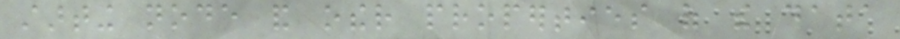starting node and other properties of the data
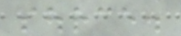source.
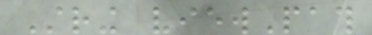String viewPath
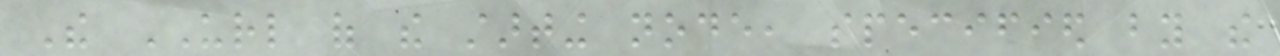The URL of the starting node, specified by the
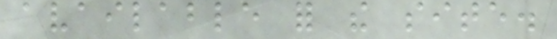available for the site.
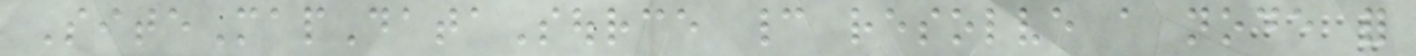SiteMapDataSource cannot resolve a node for
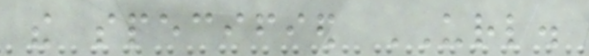the specified URL.
